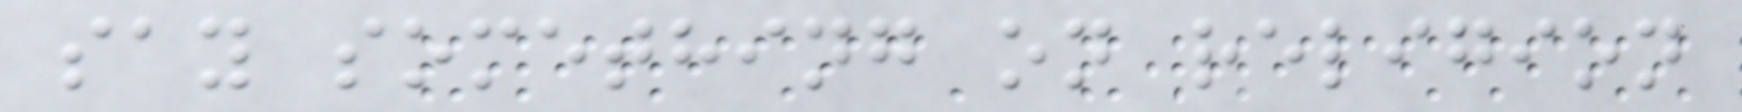say something on religion
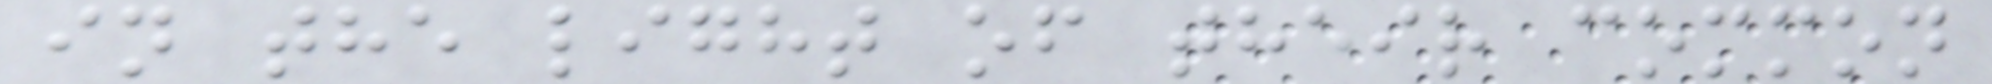in the light of their common
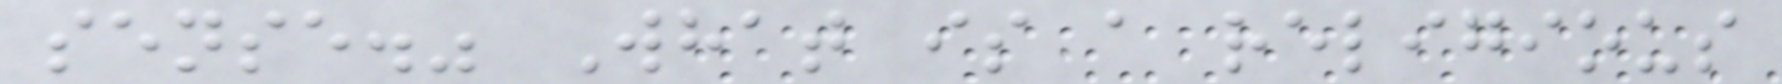sense." What is a religious
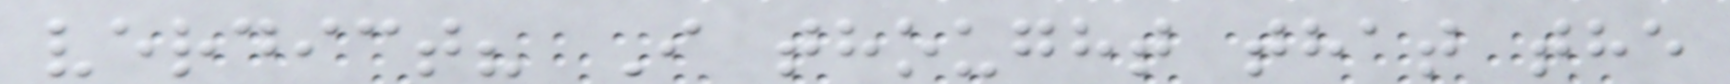verdict? I thought that the
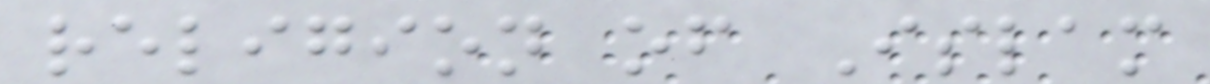religion of Islam
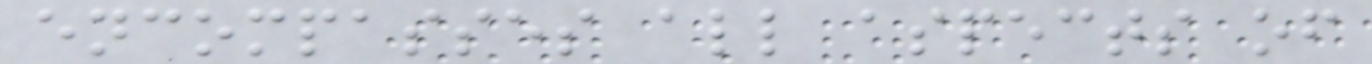encompasses all aspects of
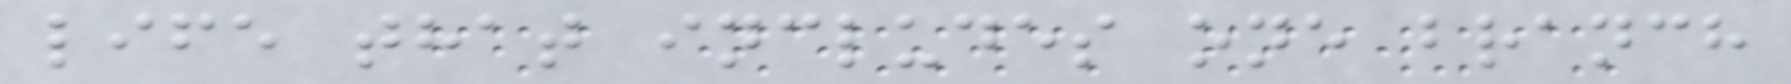life that includes one branch
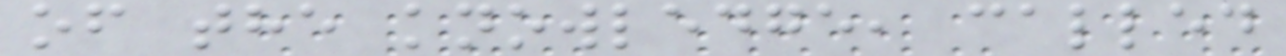of the knowledge, called
